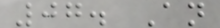07. An
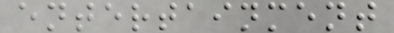entertainment
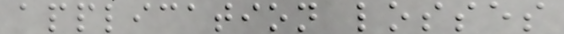application losses
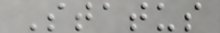Status
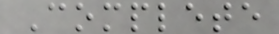Complete
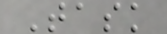Task
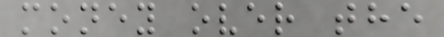money over the
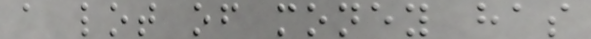a lot of money has
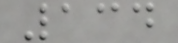134
